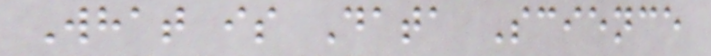What is Data Science
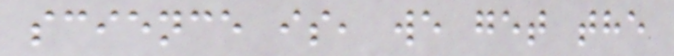science is, we get the
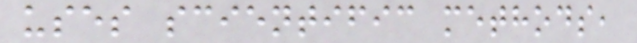uses scientific methods,
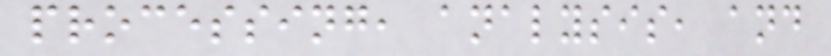processing, analysis, and
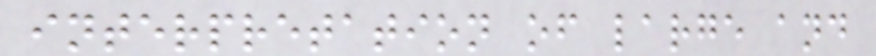interpretation of large and
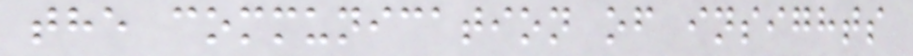the communication of insights
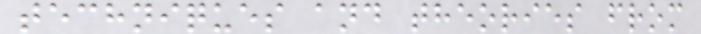techniques and theories from
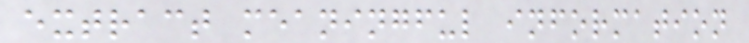extract meaningful information
